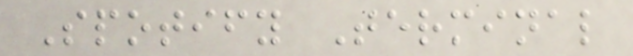Spotify Terminal
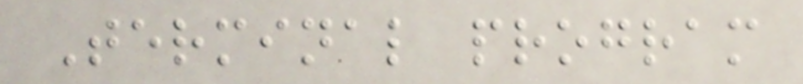Terminal program
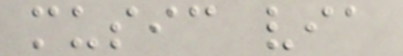music via
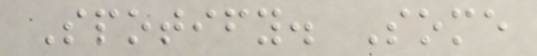Spotify. Some
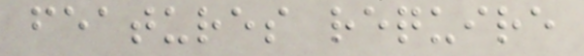features require
